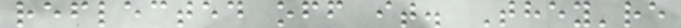reflected off it. They're
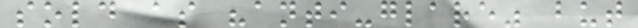sold as "anti-glare" but
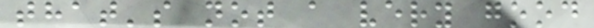that's not a very good
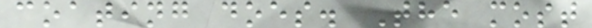coating does. The most
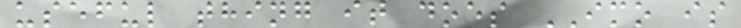useful thing it does IMO is
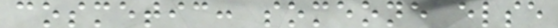cosmetic: someone else
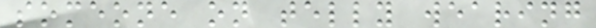someone on telly wearing
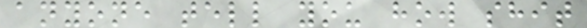anyone tell you how shit
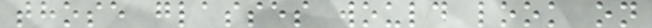those glasses would look on
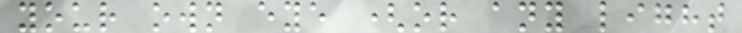your own eye (or any light
